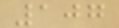107
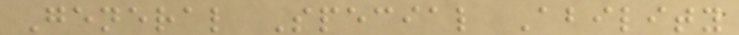General Special Ability
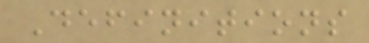Definitions
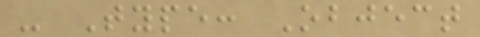- Type: Object
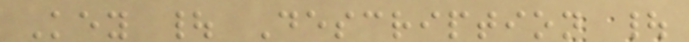Key | Description |
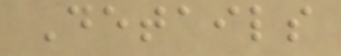Details
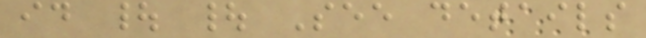id | | See details
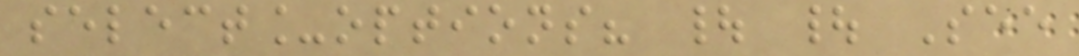select_options? | | See
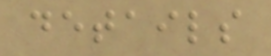details
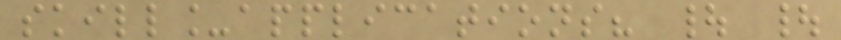skill_applications? | |
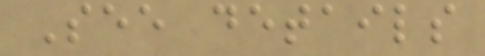See details
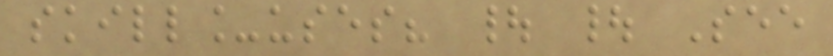skill_uses? | | See
